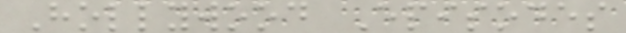Hollywood Episodes
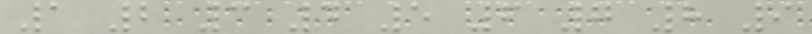1 2 3 4 5 6 7 8 9
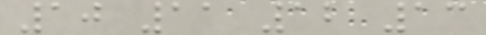10 11 12 13
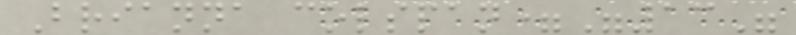Brianna colspan="13"
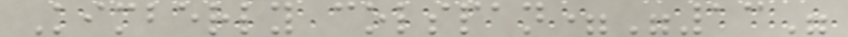Kimberly colspan="13"
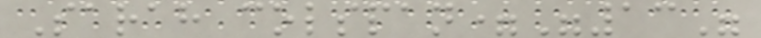Sarah colspan="13"
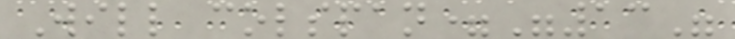Will colspan="13"
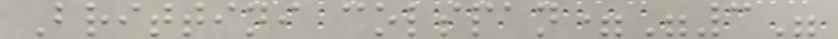Brittini colspan="3"
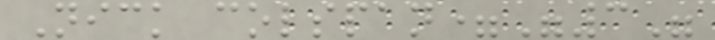Nick colspan="3"
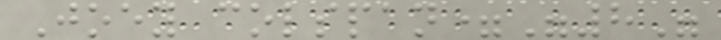Joey colspan="8"
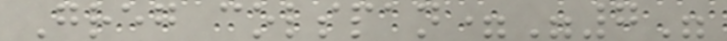Greg colspan="7"
